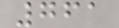761
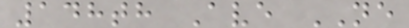148th Ave NE
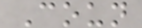Coun
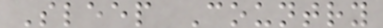Sleep Country
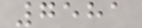7581
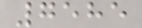7585
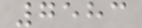7583
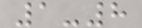1-8
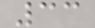33
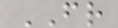FR
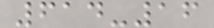614-16
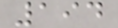194
